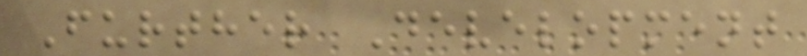Further Development
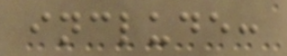include:
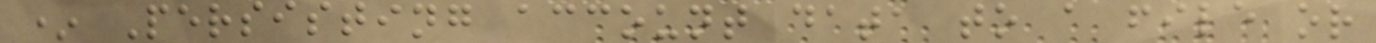* Persisting account data to a file or
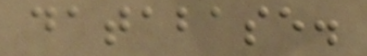database.
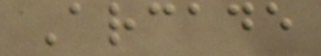Arcade
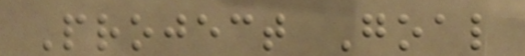Project Goal
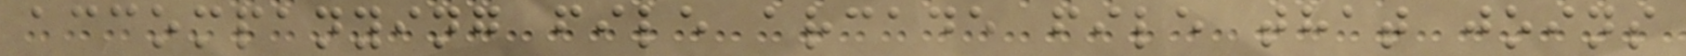accompanying file arcade file that joins
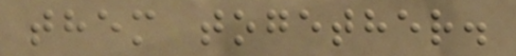them together.
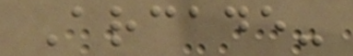Arcade-
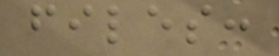files:
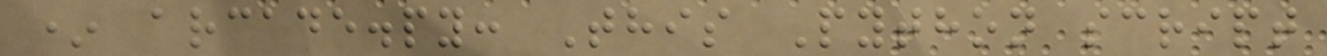* arcade.py: This Python script
